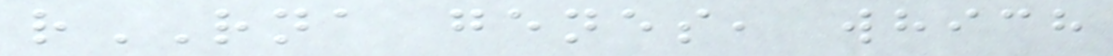rRNA genes, which
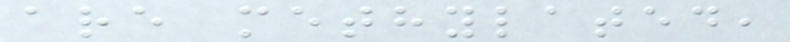are methylated,
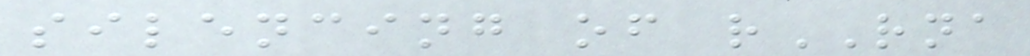silencing of rRNA
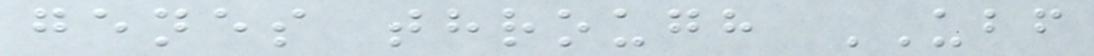genes through UBF
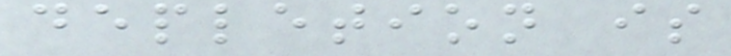depletion is
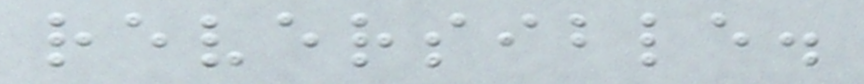reversible.
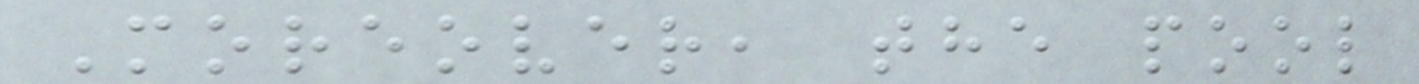Moreover, the pool
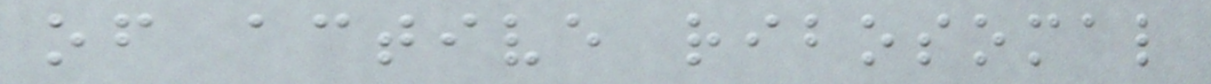of active ribosomal
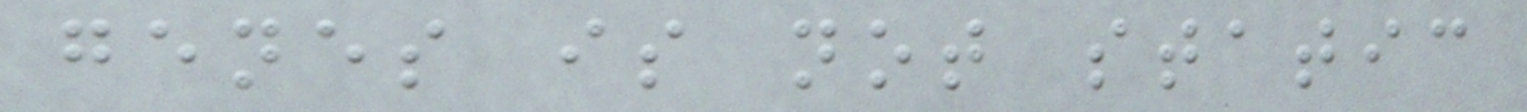genes is not static
